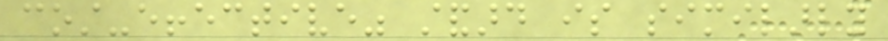cost-effective" standard is similarly
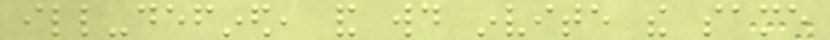ill-defined, and would invite the same
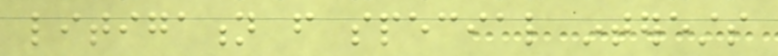litigation from special interests
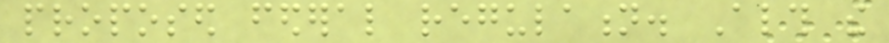proposed federal regulation. Although the
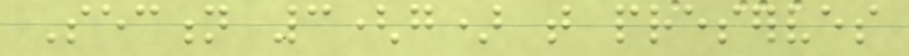Section 3(g) that preserves
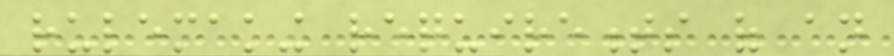rulemaking requirements of an
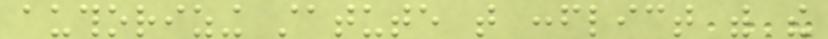authorizing statute that conflict with the
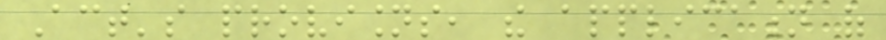Act's provisions, the application of
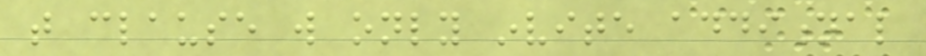that clause will only invite additional
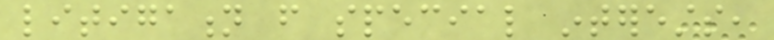litigation from special interests,
